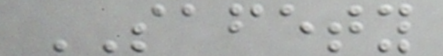SAFETY
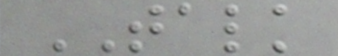TALK
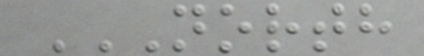NORTH
